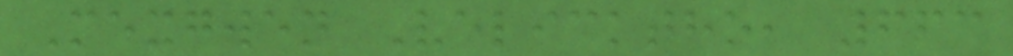Mexgwen Velicktho, 663
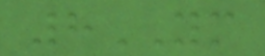8YM
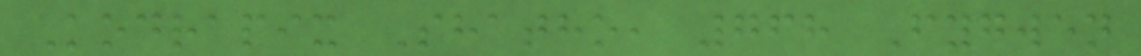Kodrapix Shatho, 768 Fygwen
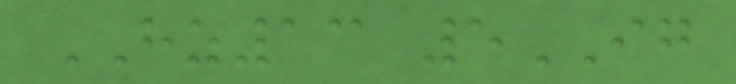HZ13 5IG
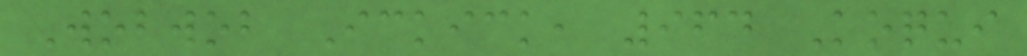Wobwob Ickick, 964 Koqui
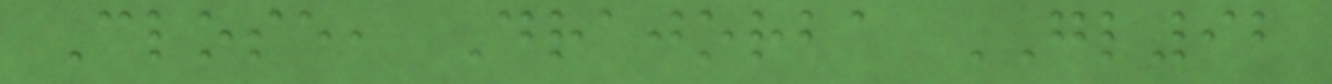Close, Drajorba GL92
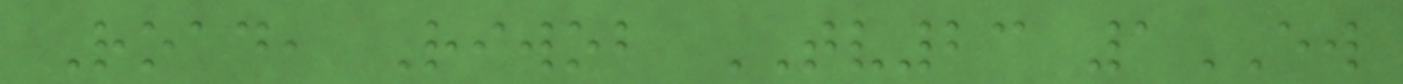Road, Riwob TV23 1EW
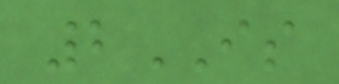2IS
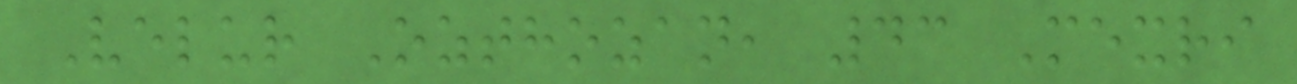Velur Ozthozan, 43 Mexri
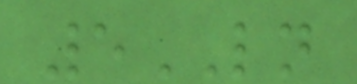5LN
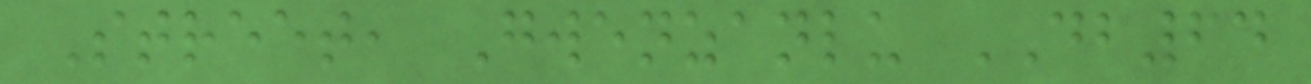Street, Gwenzanlu DB64
